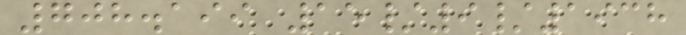708.199 15/9/1938
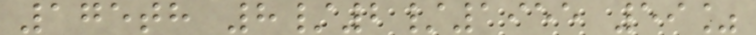175th 8/2/1955 59%
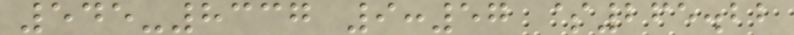545-8337 9:57 $265.22
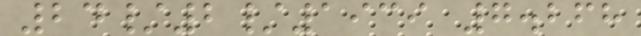24/2/1939 7.268
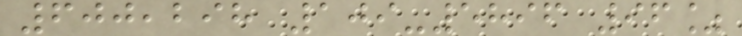600,298 109-5896 96%
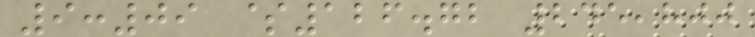9:09 $126.72 245,800
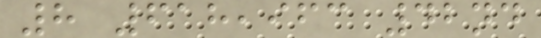8 618,963 42nd
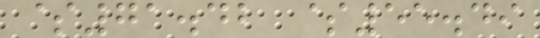$71.42 $55.49
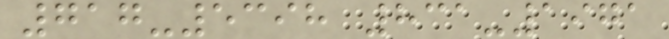717-5398 831-1971
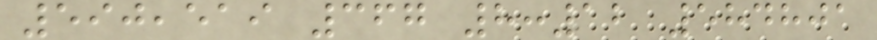590,519 367 8:12 584801
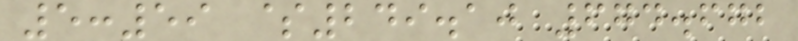5:59 $249.10 674.672
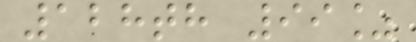128th 99%
